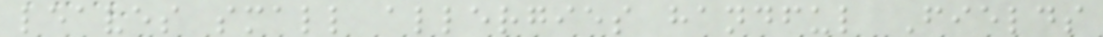leaves small allergies handful Fields
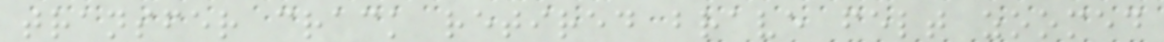transfer crack retired brave felt zoomed
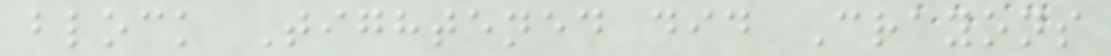block Tightened did Crayons
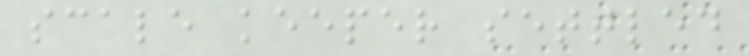scale keeper settled
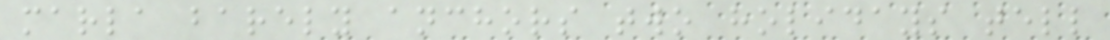marla barely anchors two holidays tell
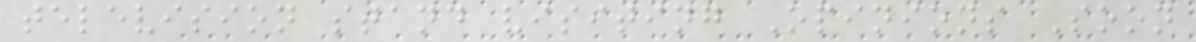television stand visiting Opinions Soon
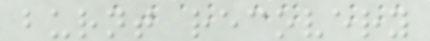burnt recovery
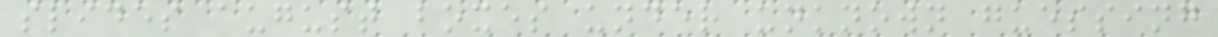slides august boxes under unknown guessing
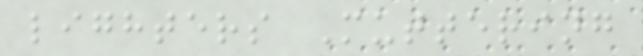lighters Muttering
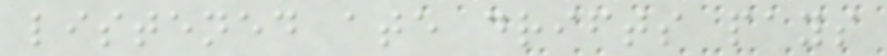listened ate drifts pays
